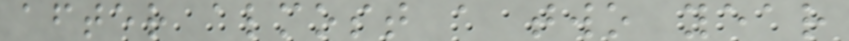after almost a two year
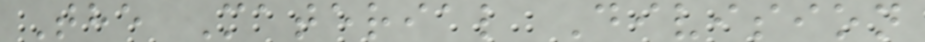The Material Division
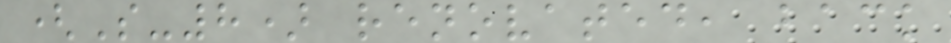(S-8) renovated, back
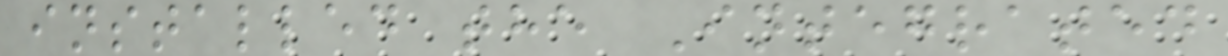installed the Integrated
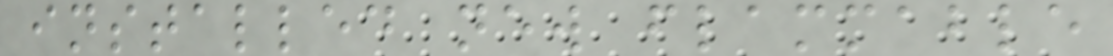installed new flammable
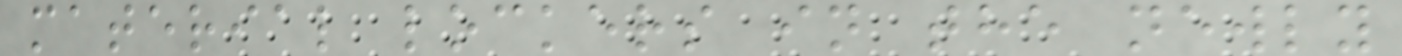material lockers in the newly
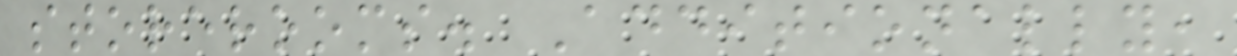storerooms. Additionally,
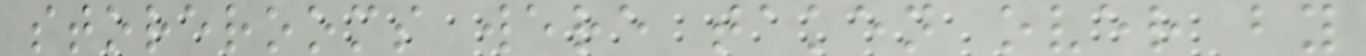storerooms were taken over by
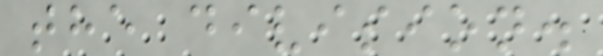the division.
